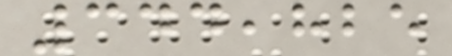344,825
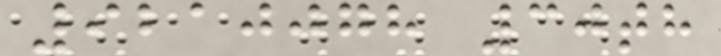9210078 30th
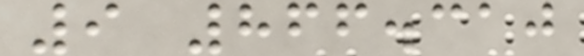9 866.310
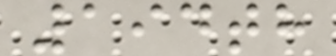194th
